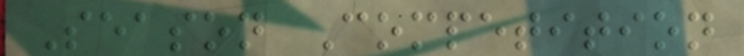Season Competition
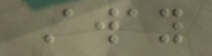Away
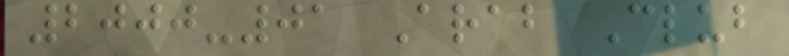2000-01 Arab Club
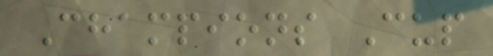Champions Cup
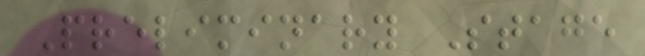Preliminary Stage
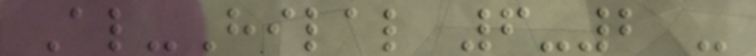Al-Hilal 6-2 -
